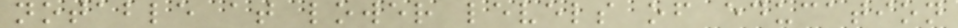notable at lower levels of education
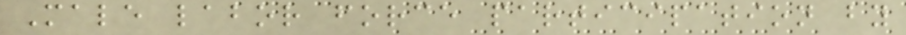Male labor force participation by
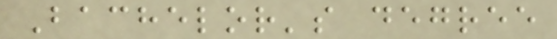Bachelor's degree
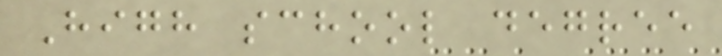High school degree
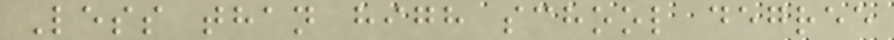Less than high school degree
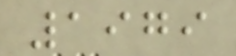1979
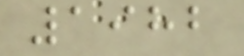1982
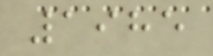1985
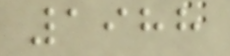1988
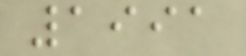1991
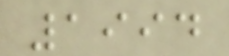1994
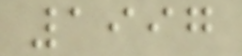1997
